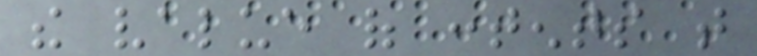the value of contents that
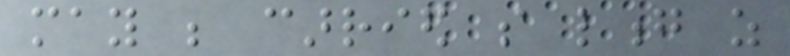may be carried so long as
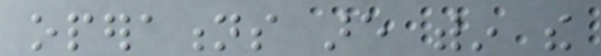operations are within the
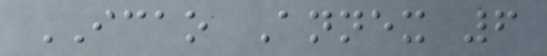ICAO Annex 6
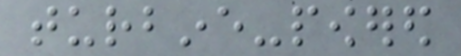turbine-powered
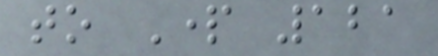to Part 121
